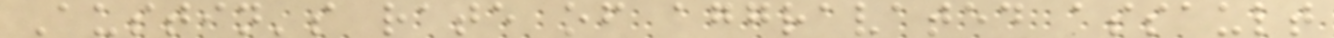Austin's rate of aggravated assault
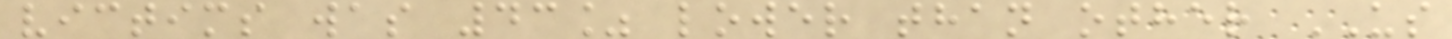victims was 43% lower than other US
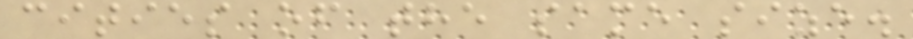cities of the same size.
